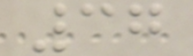37
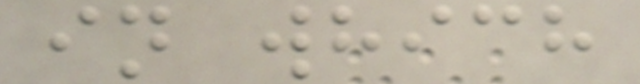in which
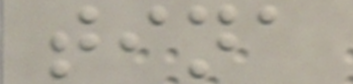tina
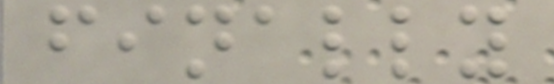finally
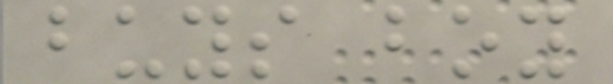buys boy
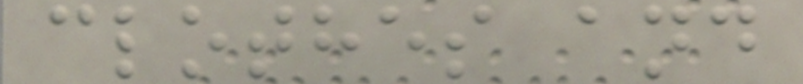clothes and
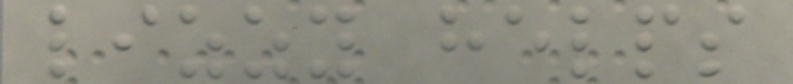lizzy helps
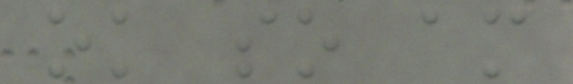ok so am
